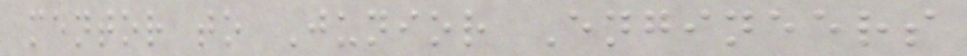mentor to Junior Engineers
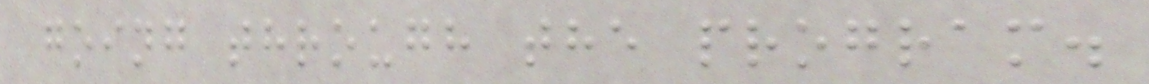going through the program.
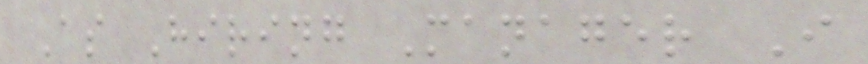As Hiring Manager I
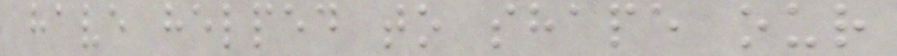have helped to shape our
